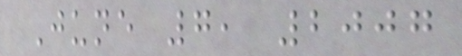June 7, 2007
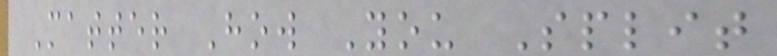Matter How You Split
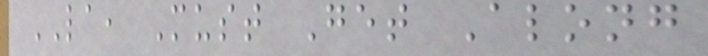LA, Must Get Along
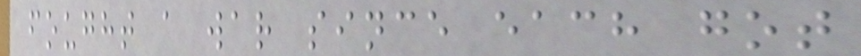fought a war since each got
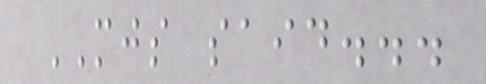MJS said...
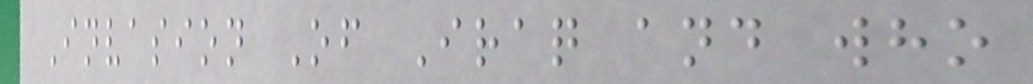Invasion Of Iraq and who
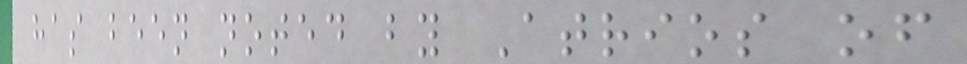has been noted by Atrios of
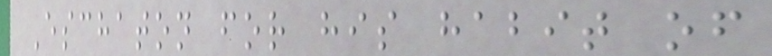Eschaton for his habit of
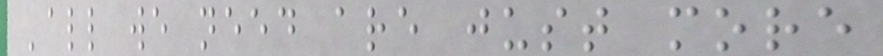'all we need are just more
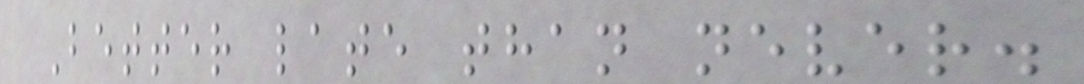Better late than never.
